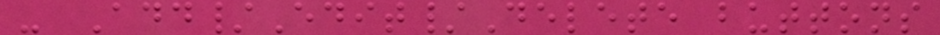- Add/Edit/Delete buttons
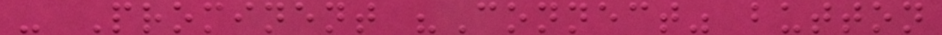- Prominent "Connect" button
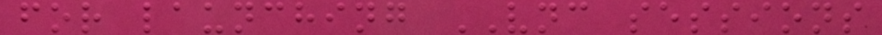for launching VNC sessions
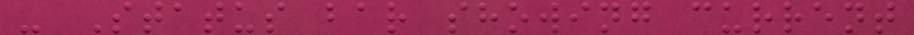- Status bar showing current
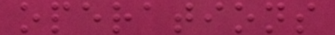operations
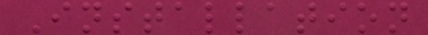Installation
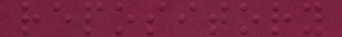repository
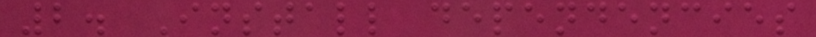2. Install dependencies
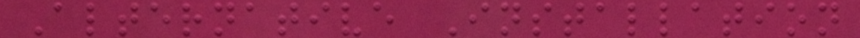Alternative Installation
